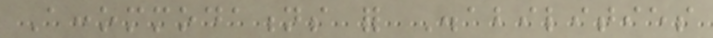Accommodations for Disabilities
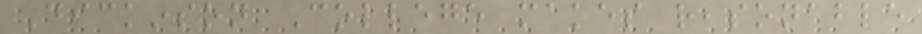Dickinson College makes reasonable
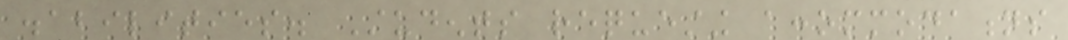disabilities. Students requesting accommodations
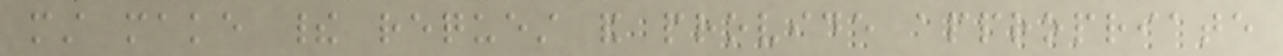must make their request and provide appropriate
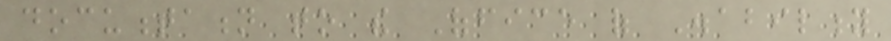documentation to the Office of Disability
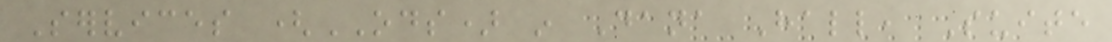Services (ODS) in Dana Hall, Suite
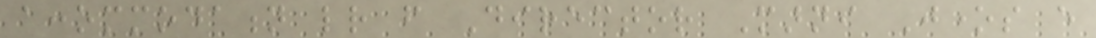accommodation letter from Director Marni Jones every
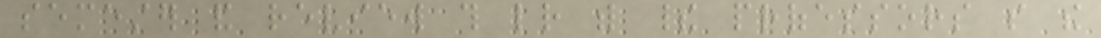semester and review this letter with their professors so the
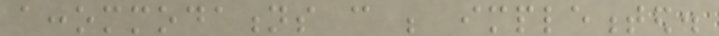accommodations can be implemented.
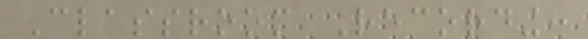Classroom Recording:
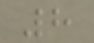8
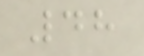48
